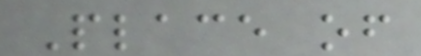Place of
